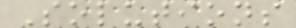Solutions
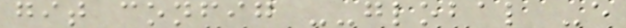git config --global -e
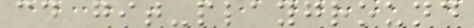cd git-playground
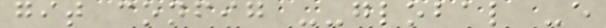git config --global -e
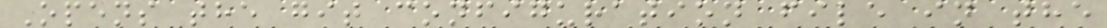Opens the git configuration file in the
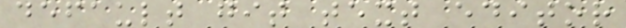default git text editor
